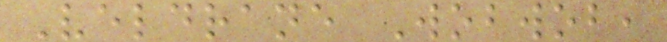Veldrane Wobwob,
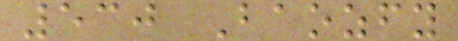530 Baozfy
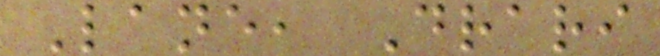Lane, Drari
